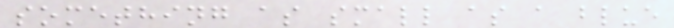something as small as a blue
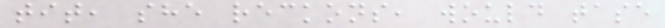tit, she reckons, would tase
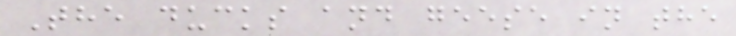The ducks and geese in the
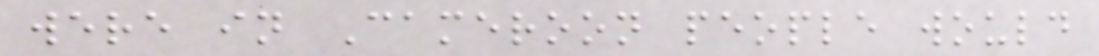were in Cameroon people would
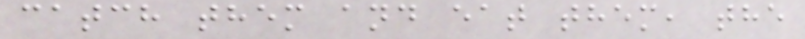catch them and eat them, the
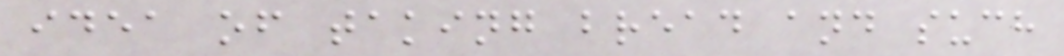idea of taking bread and such
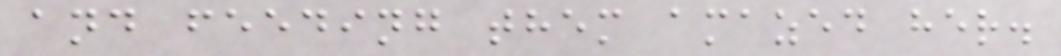and feeding them amazed her.
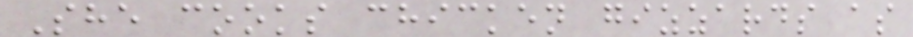She cooks chicken gizzards as
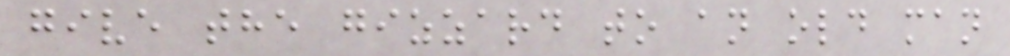give the gizzard to an old man
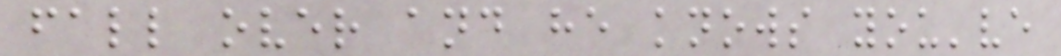fall over and he knows you've
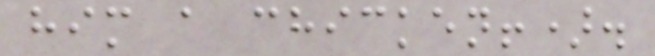him a chicken!).
